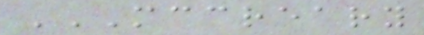MCCREARY
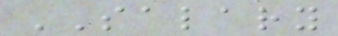SALARY
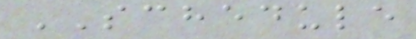SCHEDULE
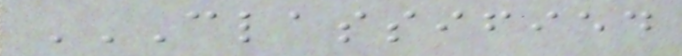CLASSIFIED
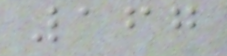167
